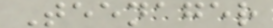Teenager
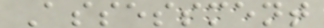Assessment
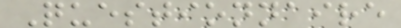Questionnaire
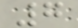7
